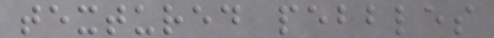textured pebbles
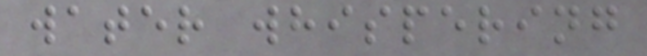water whispering
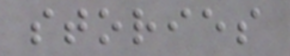stories
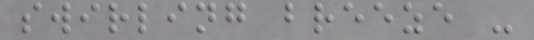swirling breeze -
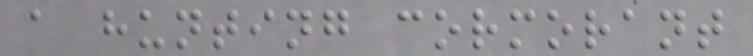a hunting cormorant
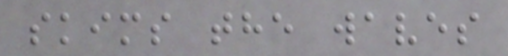skims the waves
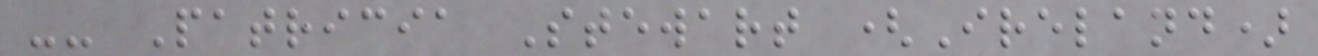-- Patricia Stewart (Ireland)
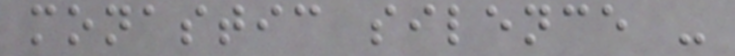monastic silence -
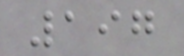197
